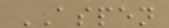ASPEN
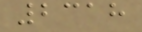2318
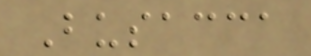Busacca
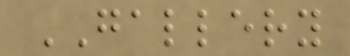GALLERY
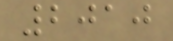2010
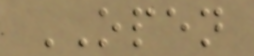OPEN
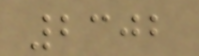2302
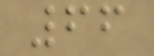66
